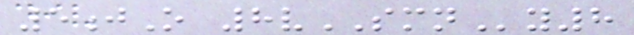5jO 8vSMNy8
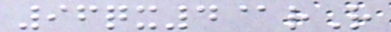96qx4@rR
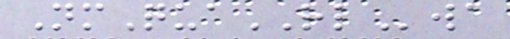NmQuaRLwa
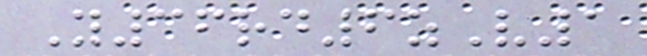Y36rd6zV1
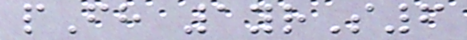pFh 1yrS6
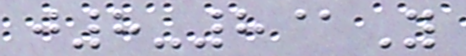j8-8@Y
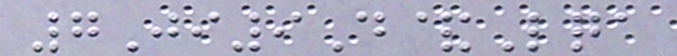7Ji9D&Lqa
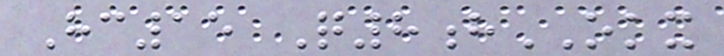Hc15 Q8hOKX
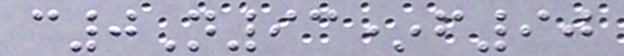c0N93*f90
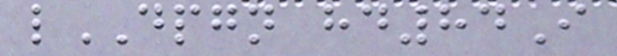lDPGN hd84I
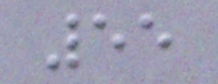55
